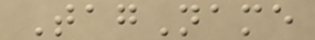TagName
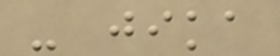- jika
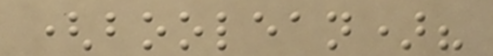(boolean)?
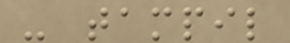- tampil
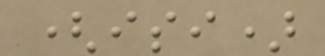(isi)
